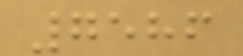7586
